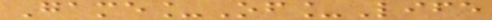Game_Of_Life
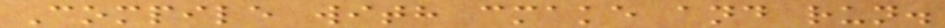Compile with cmake and run.
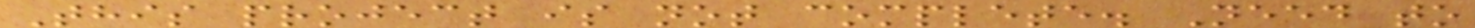This project is not complete. Need to
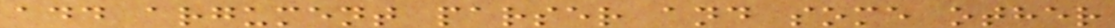add argument parser and some other
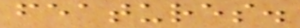features.
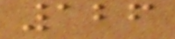126
